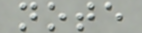note
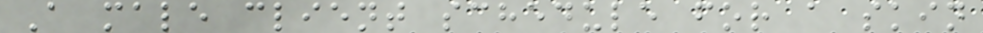A male client schedule for a skin
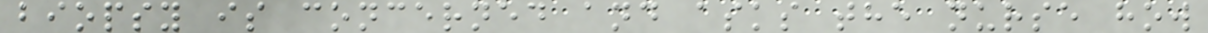biopsy is concerned and asks the nurse how
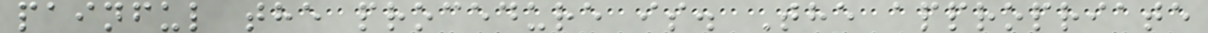painful the procedure is. The appropriate
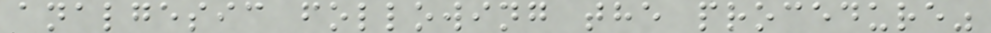analgesic following the procedure"
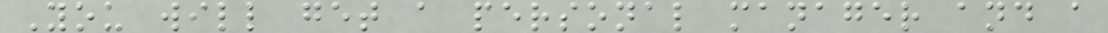You will get a personal manager and a
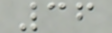36
